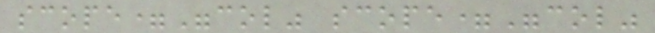scope="col" scope="col"
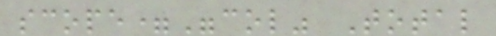scope="col" Total
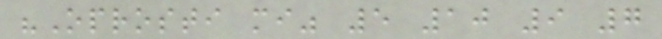"Oprosti mi" 5 10 9 7
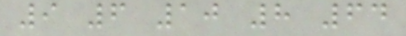9 6 10 8 64
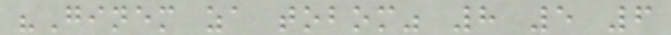"Ginem za tobom" 8 5 6
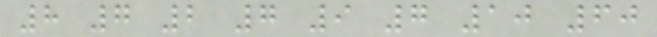8 7 2 7 9 7 10 60
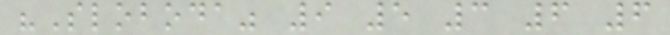"Sloboda" 9 5 3 6 6
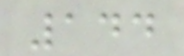144
